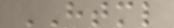HTML
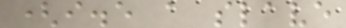(i.e a slave
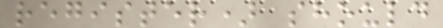register) should
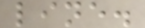line.
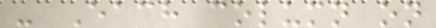- Each column on
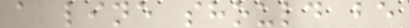a line should be
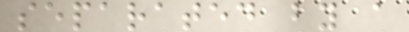separated by a
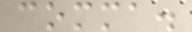comma.
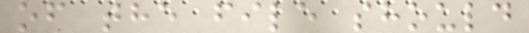of the file should
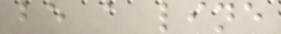be a line
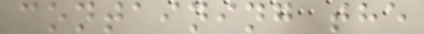containing the
